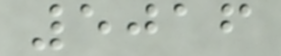5016
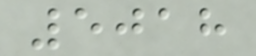5018
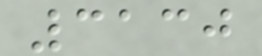3130
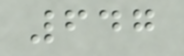647
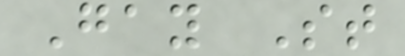Gay St
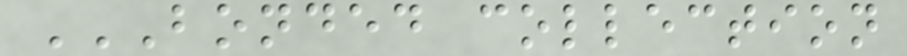BONDED COLLECTION
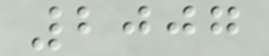2007
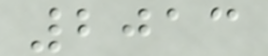2013
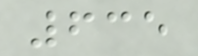635
